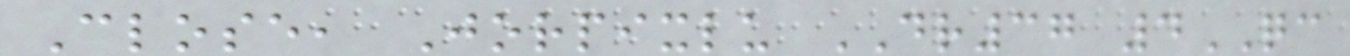Close, Jorpixlu DR37 4QC
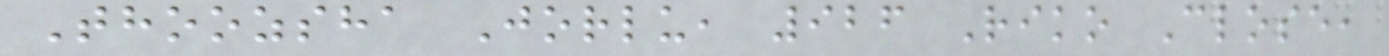Thoozsha Jorlu, 926 Riko Close,
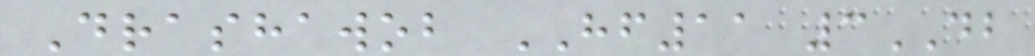Drashawob HF11 3DB
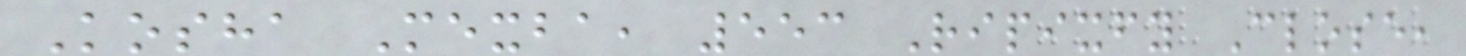Kosha Mexba, 553 Ripixfy Close,
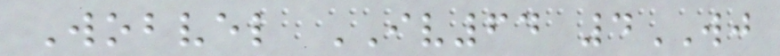Wobvel IV64 4WJ
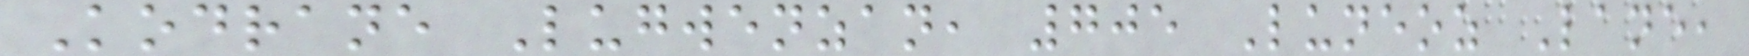Kodrane Lugwenzan, 705 Luneoz Lane,
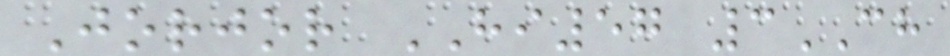Jorjor HI57 3CH
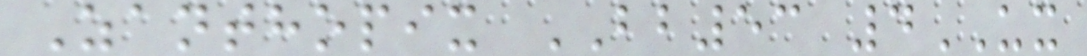Zanthopix BB53 4UX
